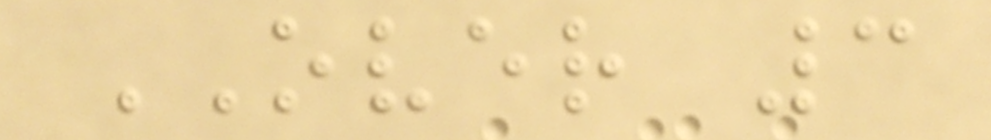OVER 3
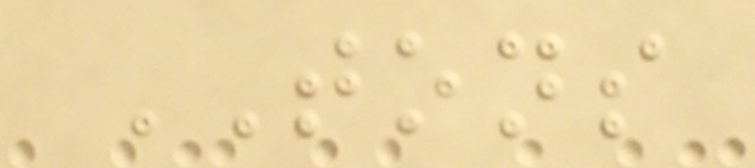TONS
